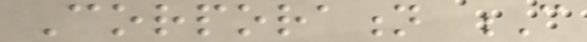Corporation C
